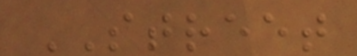STREET
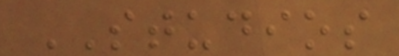STUDIOS
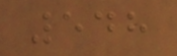548
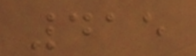415
